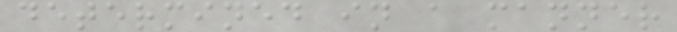determined in a manner
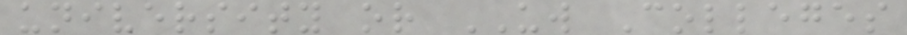university or UW Colleges
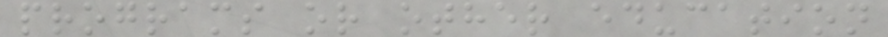programs or other education
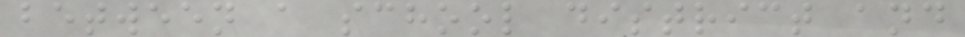between a school district and
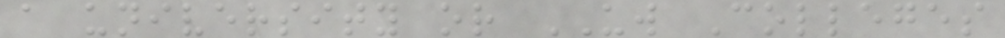a university or UW Colleges
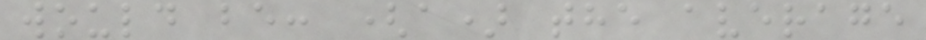would be: (a) the average
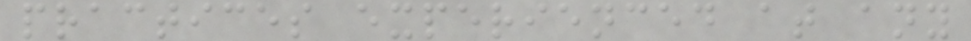practices experienced at any
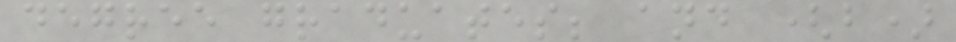degree graduates; and (b)
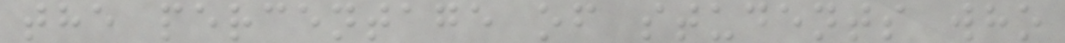the percentage of students who
